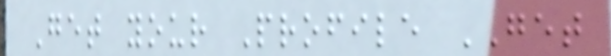Get your Profile GET
